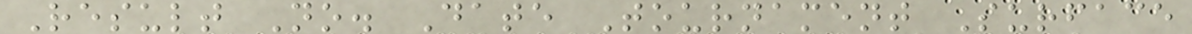Result No. Date Tournament Surface
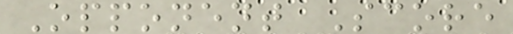Opponent Score
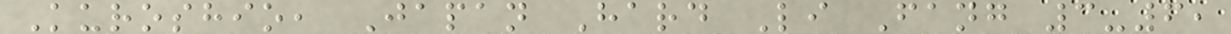Kuroshio, Japan Hard Li Fang 3-6,
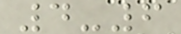4-6
